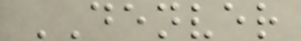DENVER
